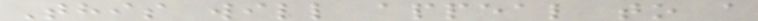This will appeal to a
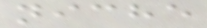niche
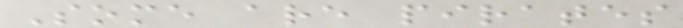Some are pirates
